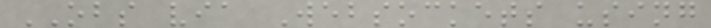OBS via Websockets using
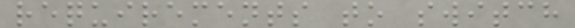requirements to switch
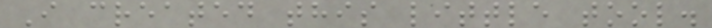I created this little tool.
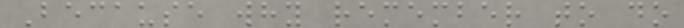Because why remember to do
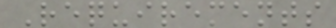Requirements
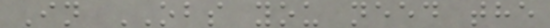In OBS you need the
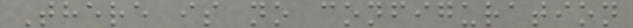There is no configuration
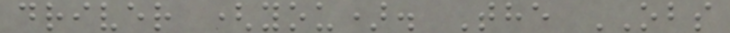driver (you). The OBS
